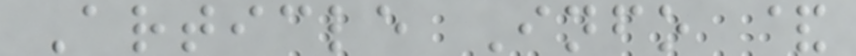Article Info &
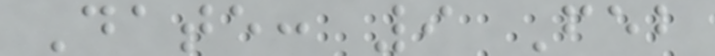Date: 9 Feb
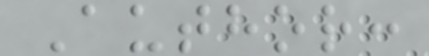Author:
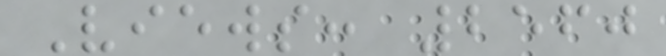Views: 2560
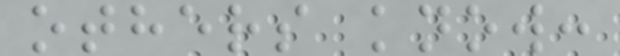others know:
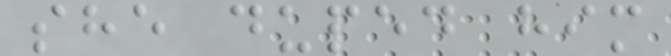she duped him
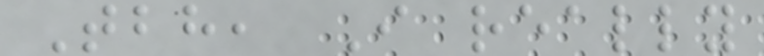Tbh, I really
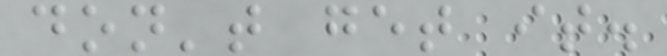don't get it.
